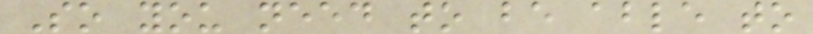So you need to be able to
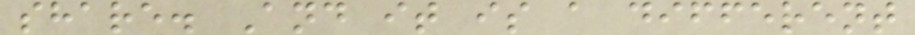share. And it is a different
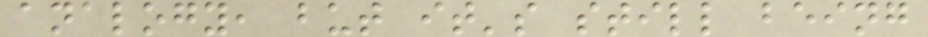analogy, but it's still being
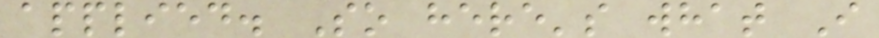applied. So here's what I
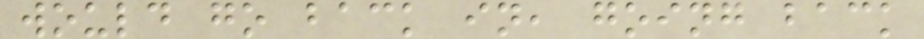would go back in, going back
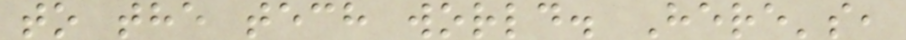to the tech world. Here's,
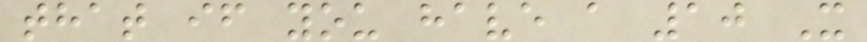that if you have a 10 X
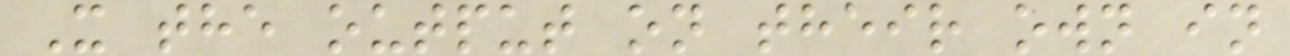X the output on their own in
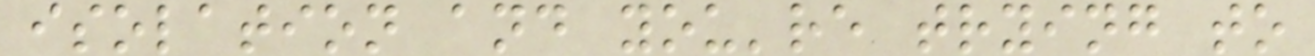isolation and you're trying to
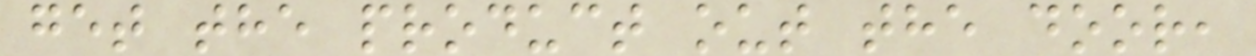get the product out the door,
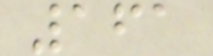161
